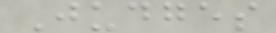Judges
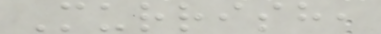Murrish,
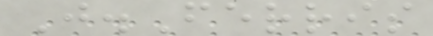J.Ferris
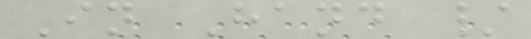In Hand /
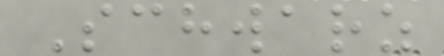Schwarz
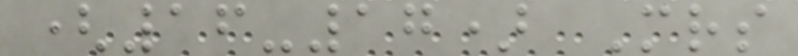(16-17) Mrs
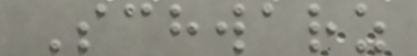Schwarz
